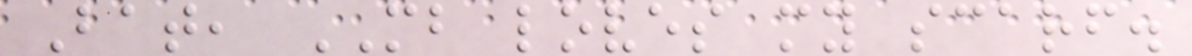Bat, MB loves my scarf.
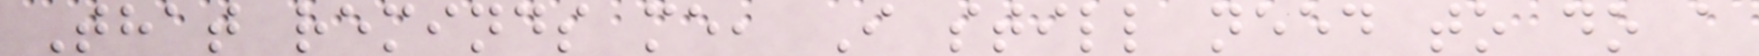That reminds me, I still need to do a
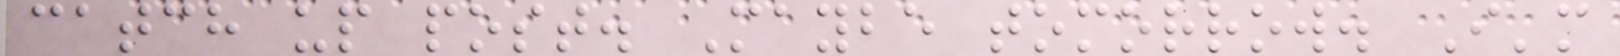catch up post. Maybe tomorrow. I'm
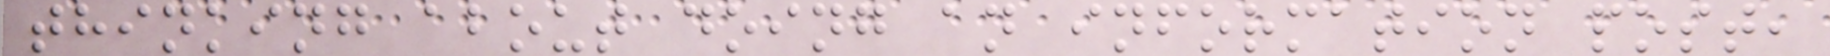thinking about doing an information post,
